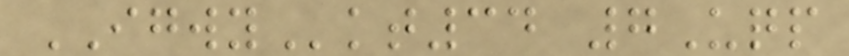IGWYkt34 7Uqp
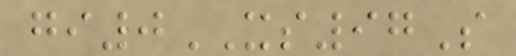gi0XS97S
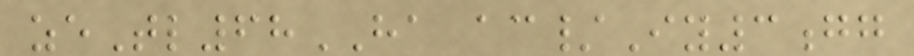zeTl68HA ac/Iy3gg
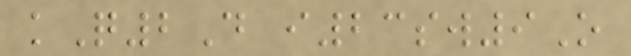kQ2D i23sw9O
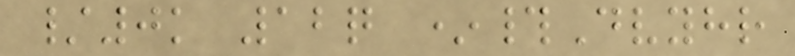/0k 12q *#Dvyhr
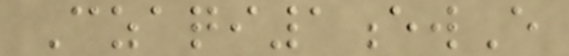Czaqi1ewE
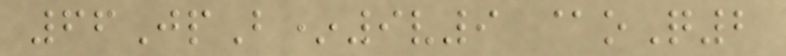66JpB*9v9 @oQ2
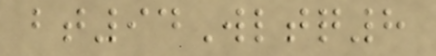bt94Wltq8
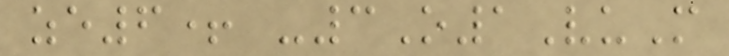ze6+ -3O1VuM
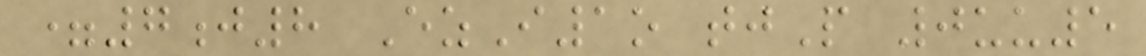=7j8 EzI1o tjP 0uu5
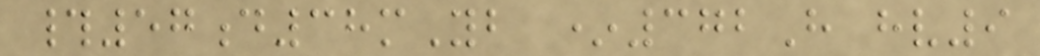#57d38mYb *372H hv9
